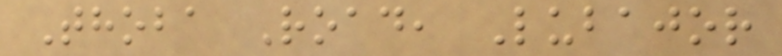Thoba Road, Lubajor
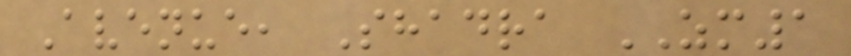Avenue, Shadra ZM1
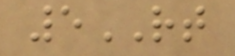5RT
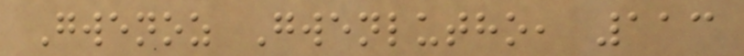Gwenoz Gwenlutho, 113
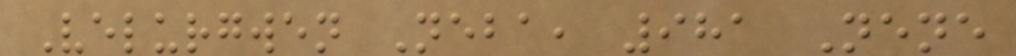Velurgwen Neba, 981 Nene
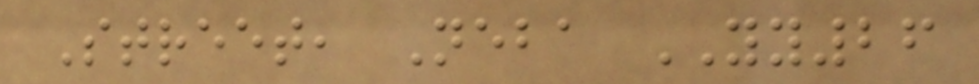Street, Neba YY26
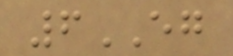6EG
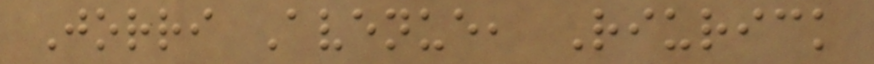Jorri Avenue, Riurick
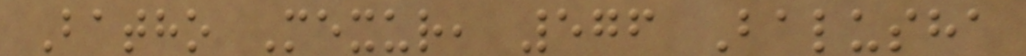Batho Mexur, 576 Balusha
